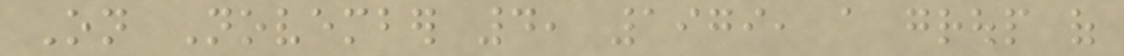On November 4, 1979, a group of
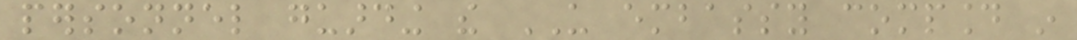personnel guarding the US embassy compound in
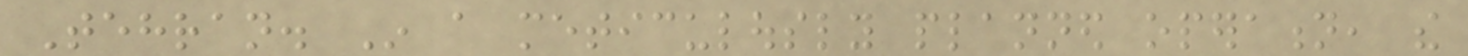Tehran. In a meticulously planned operation, the
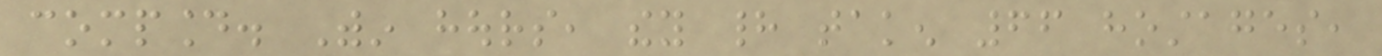compound. Within hours, they had taken 66 hostages,
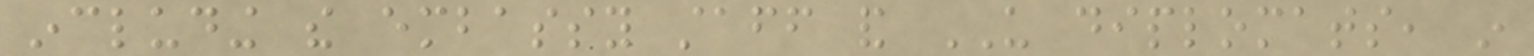including the embassy staff and US diplomats, in
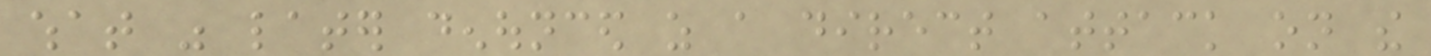what was later denounced as a direct attack on the
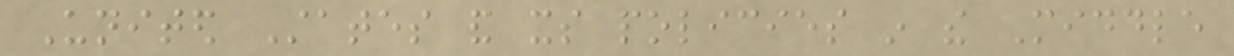United States and its policies in the Middle
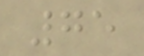75
